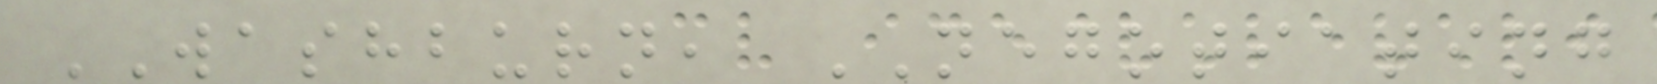WASHBURN, NEGOTIATING
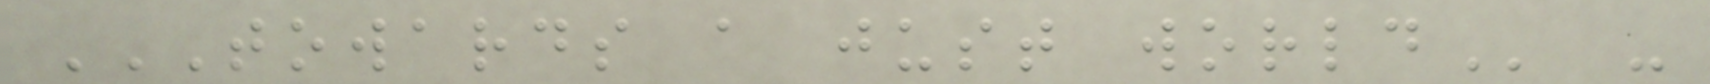TOWARDS A JUST WORLD -
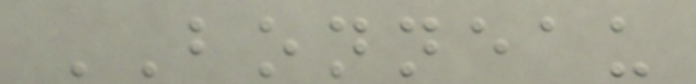BONNEAU
